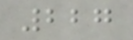227
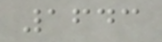1643
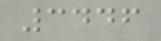3446
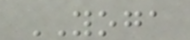YOGA
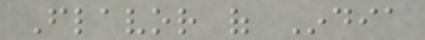Flavor of India
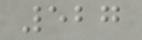527
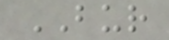BUR
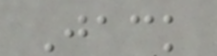Jack
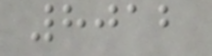8012
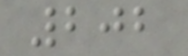202
